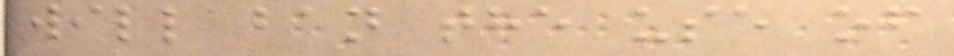will ban the use of
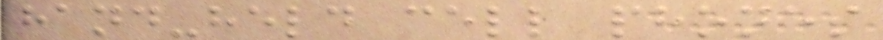hand-held cell phones
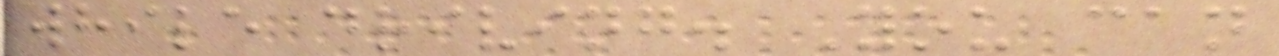while driving. You can
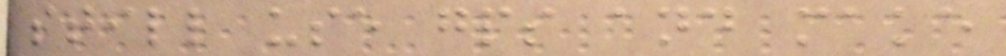still use gps and make
